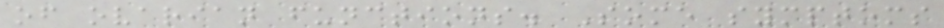of ovarian functions. Some symptoms
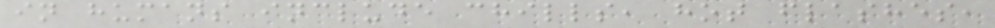in humans include chills, hot flashes,
